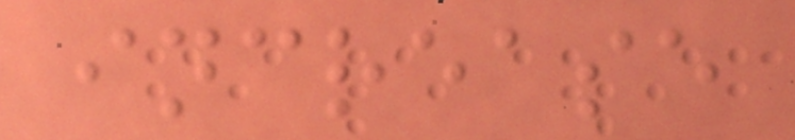increase
